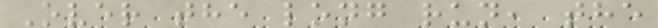Over the long run, the
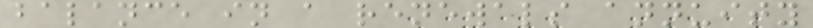balance in a renewals annuity
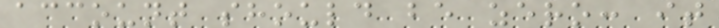account should be zero: it
